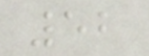52
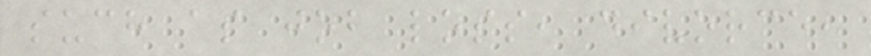such as job loss, divorce,
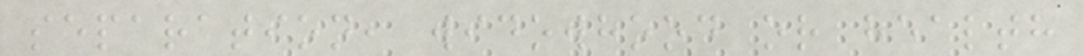separation, widowhood or health
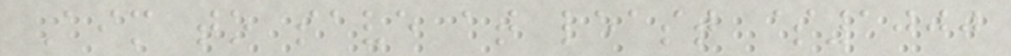Aim to save at least $1000
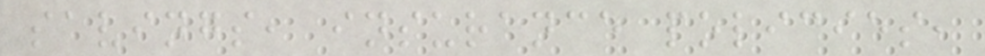savings, insurance policies,
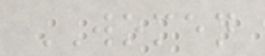WOMEN
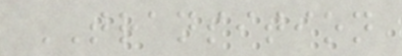TRANSITION
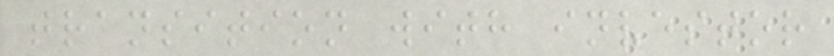transition with investor
